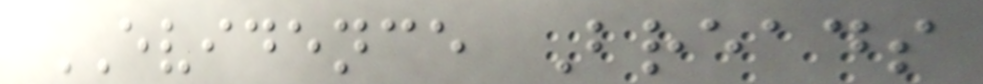EVIDENCE Breads
